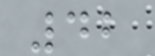42
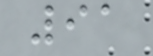91
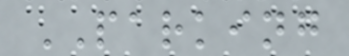PARKING
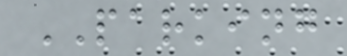PARKING
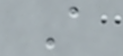A
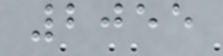2055
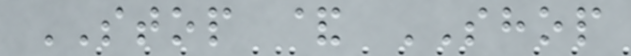STOP & SHOP
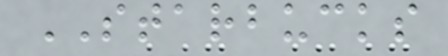STARBUCKS
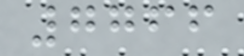7766
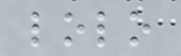lolo
